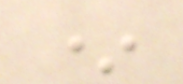*
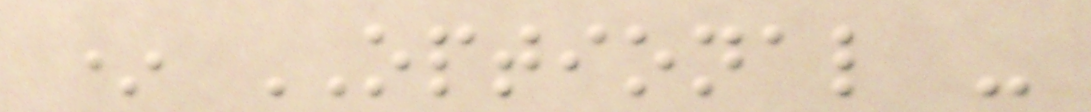* OPTIONAL -
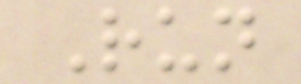Run
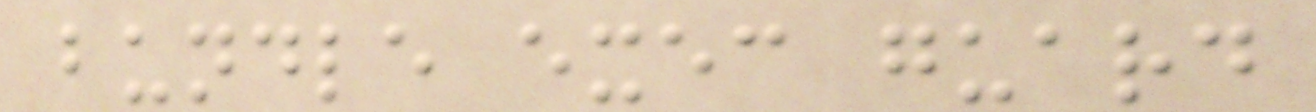bundle exec guard
